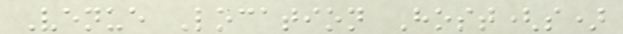Venue Location Host(s)
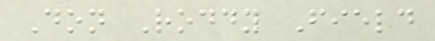Don Roddy Field
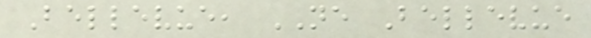Bellevue, NE Bellevue
